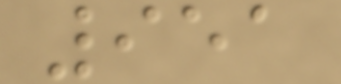951
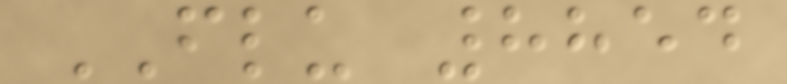FLU 8854
